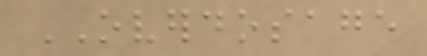OVERDOSAGE
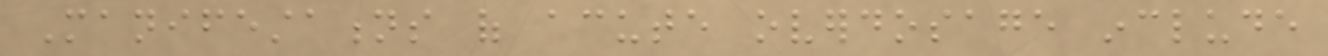Manifestations of acute overdosage include
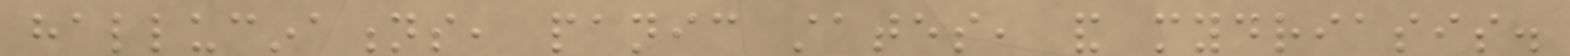hallucinations, panic states, and mydriasis.
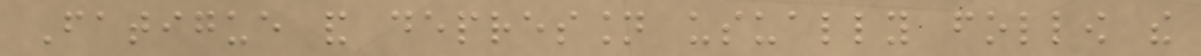Fatigue and depression usually follow the
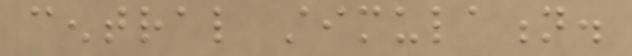central stimulation.
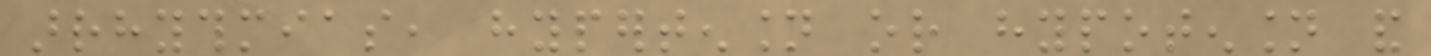arrhythmias, hypertension or hypotension and
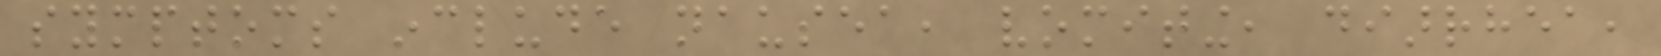symptoms include nausea, vomiting, diarrhea,
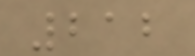212
